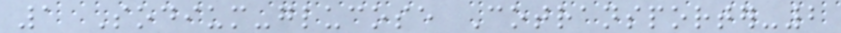1 Sodium-glucose Cotransporter-2
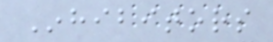Inhibitors
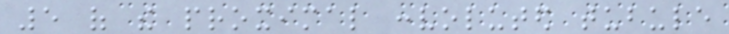5 of the proximal convoluted tubule
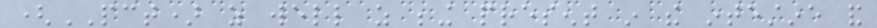(PCT) as well as being present in the intestine and
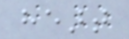heart
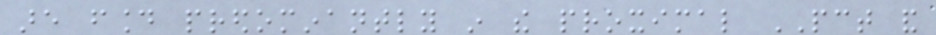are found predominantly in the proximal PCT and
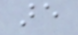are
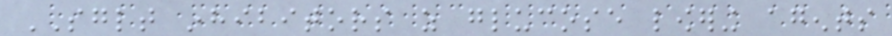SGLT inhibitors as glucose lowering agents
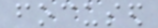focused
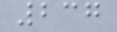237
